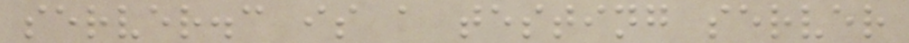server.c is a testing server
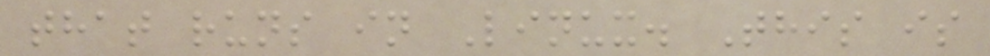that runs in Linux. This is
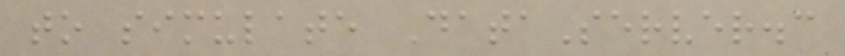to simulate DataServer.c
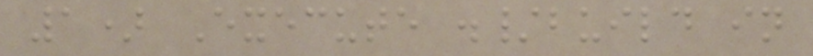1) Execute ./build in
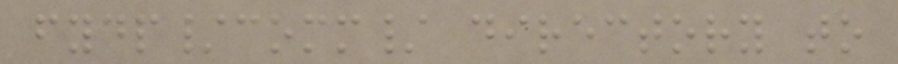fydp/comm/ directory to
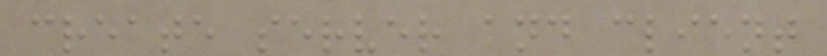create server and client
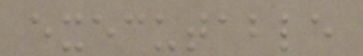executable
